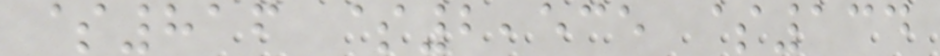$816 $2,535 $134
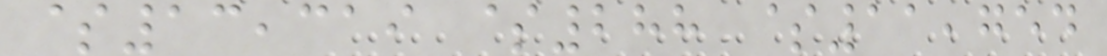$13,319 $288 $11,754
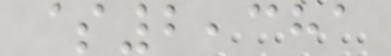$2,381
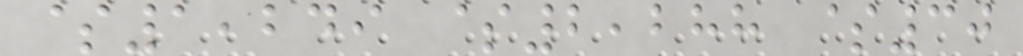$1,249 $2,288 $30
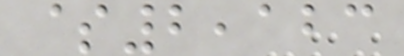$2,123
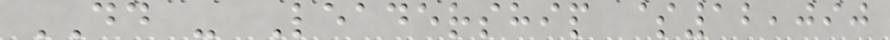DD - Leadership $12,090
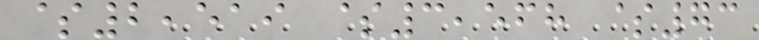$2,519 $3,568 $73
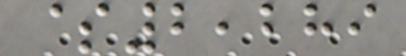$2,289
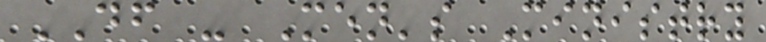DF - Men's Ministry
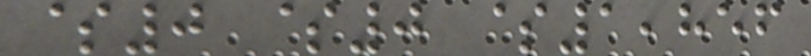$0 $0 $1,856
